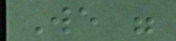We were
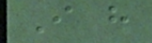I have
